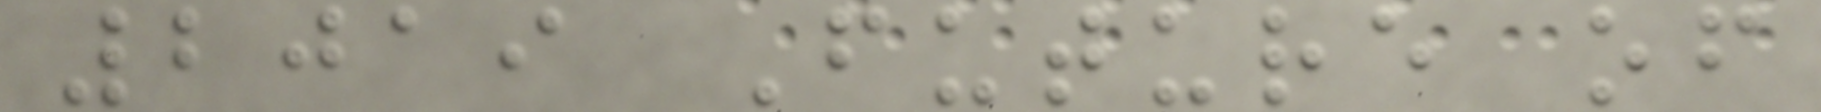2019 Future of
